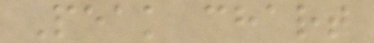Peak chart
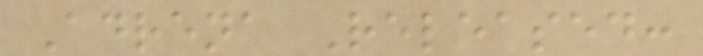Adrena Released:
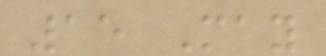15 May
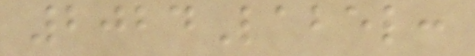2024Label:
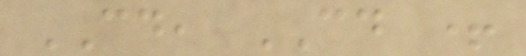CD, CD +
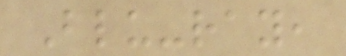Blu-ray,
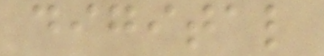digital
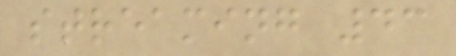streaming 43
